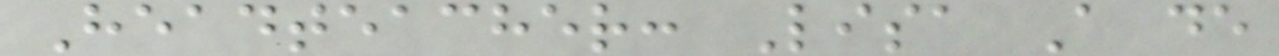Headteacher: Lisa A de
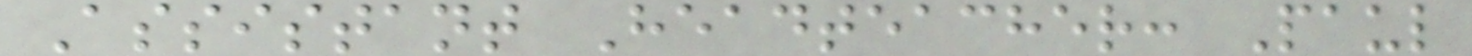Assistant Headteacher: Paul
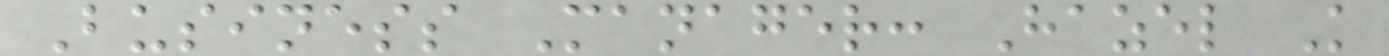Business Manager: Hazel K
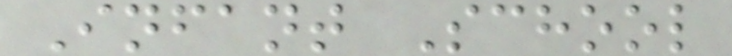Infant School
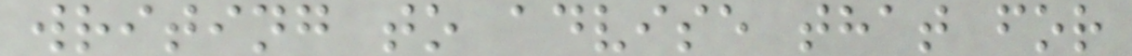writing to advise that for
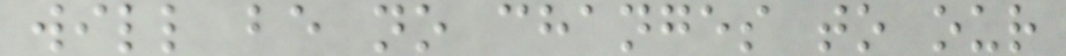will be no changes to our
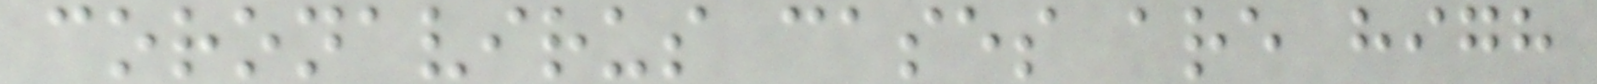coronavirus cases are high
